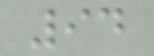94
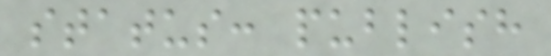status: publish
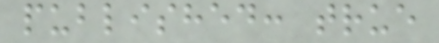published: true
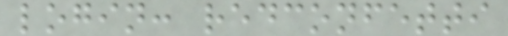login: redconfetti
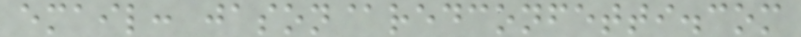email: jason@redconfetti.com
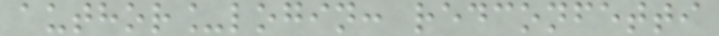author_login: redconfetti
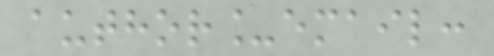author_email:
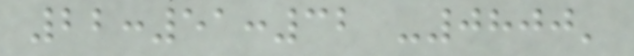22:51:32 -0800'
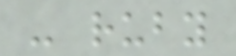- ruby
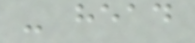- head
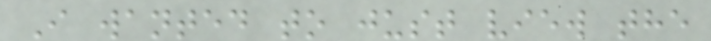I wanted to just view the
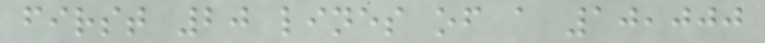first 20 lines of a 10,000
